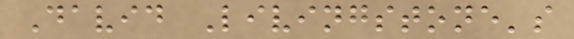David Livingstone's
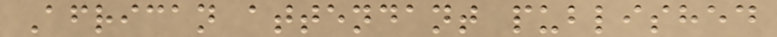African attendant published
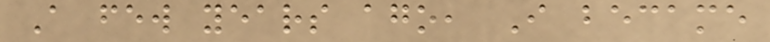A few years ago, I became
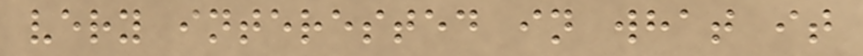very interested in what it
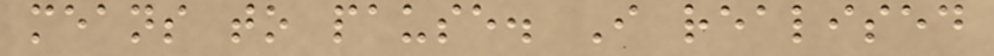means to pause. I realised
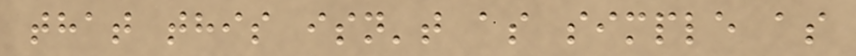that this isn't as simple as
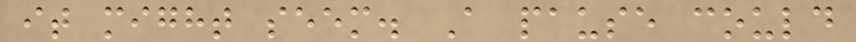it might seem. A pause could
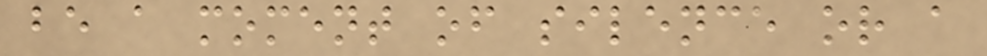be a moment of silence or a
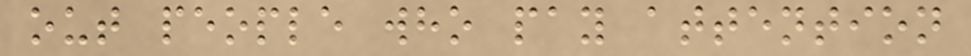out people who pay attention
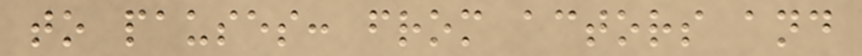to pauses: from actors and
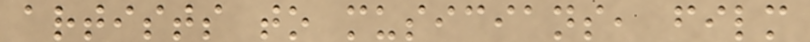artists to musicians, film
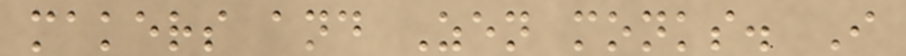makers and Zen monks. I
